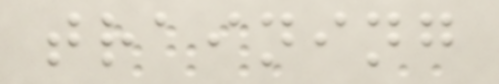training
